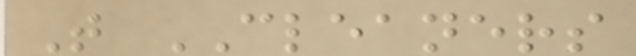T CLEANERS
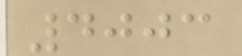4003
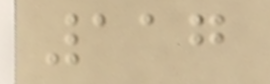117
